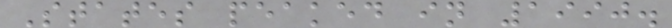States peaked in 1990.
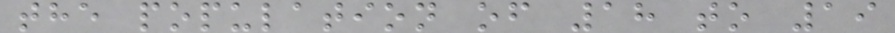the population of 18 to 19
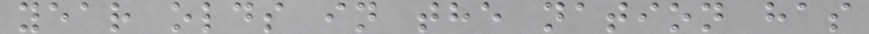year olds in the nation has
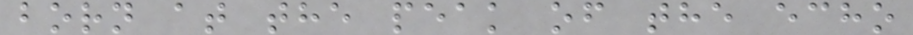born at the peak of the echo
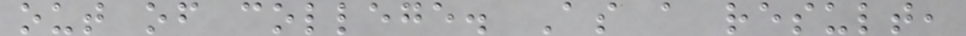out of college. As a result,
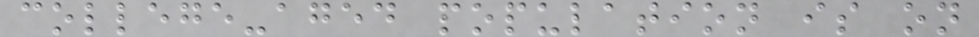college-aged population is on
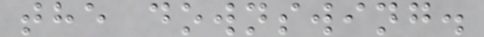the downswing.
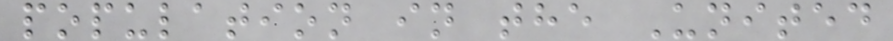population in the United
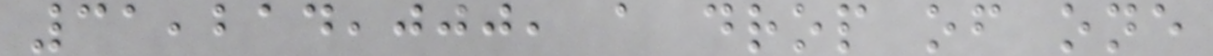31,214,000, a drop of one
